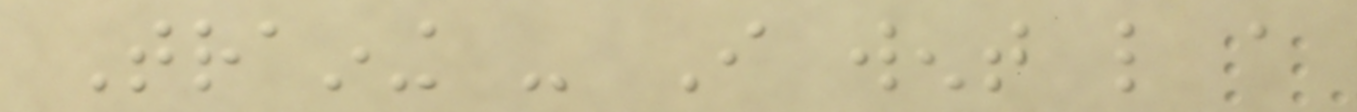Training - I went like a
